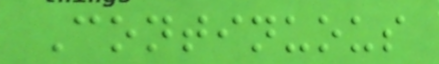Continuous
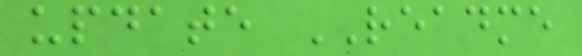update README
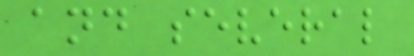and several
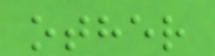other
